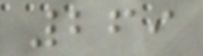269
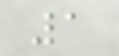1
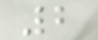2
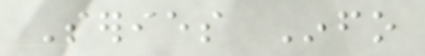Series Info
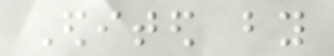Edited by
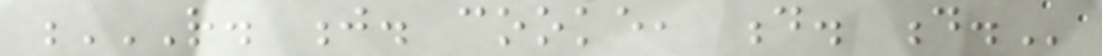R. J. COOKE, D. D.
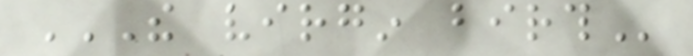THE VIRGIN BIRTH
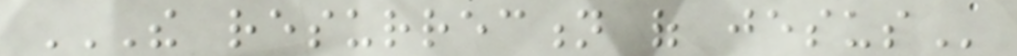THE RESURRECTION OF JESUS
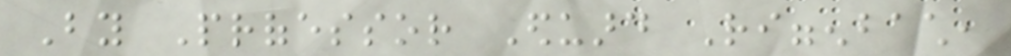By Professor Eduard Riggenbach,
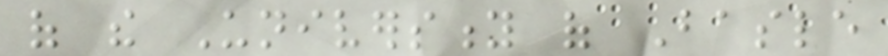of the University of Basle
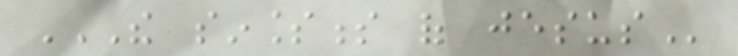THE SINLESSNESS OF JESUS
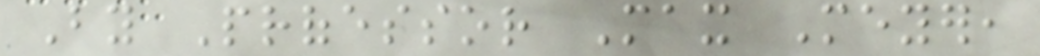By Professor Max Meyer,
